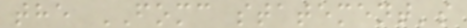the FOMC statement's
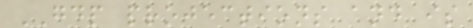GDP projections and is
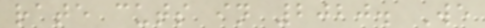rate cuts in 2020. We
